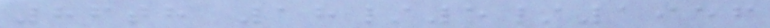86th 18/5/1956
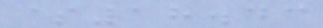$18.43
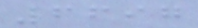6697
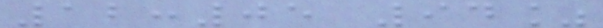12:05 94%
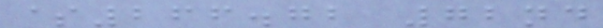$266.72 72nd
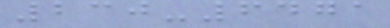230-6471
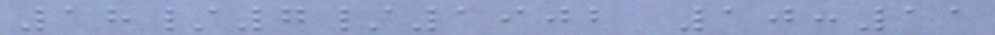18/7/1902 10:11
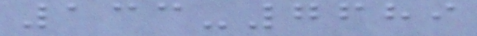133-7689
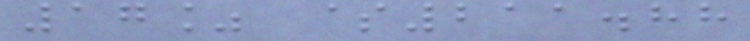17% $211.88
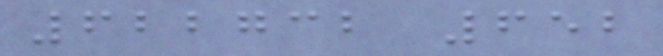622732 652
